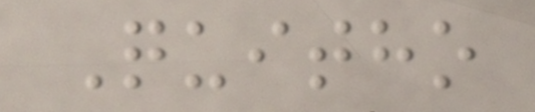Quitho
